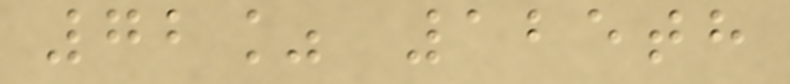72% 125th
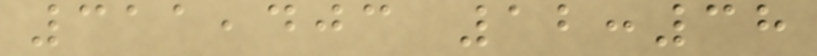311,403 12:38
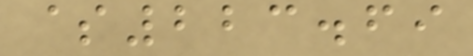$223.69
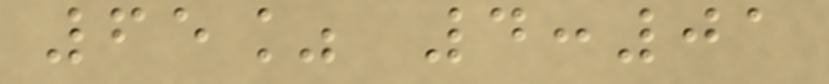65% 4:01
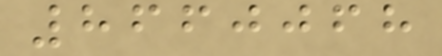8660068
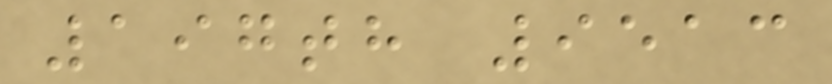197th 9513
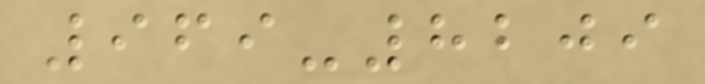969-8209
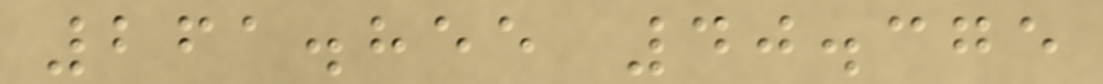261.855 40.375
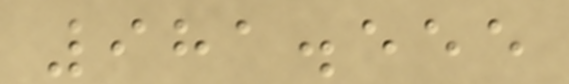981.555
